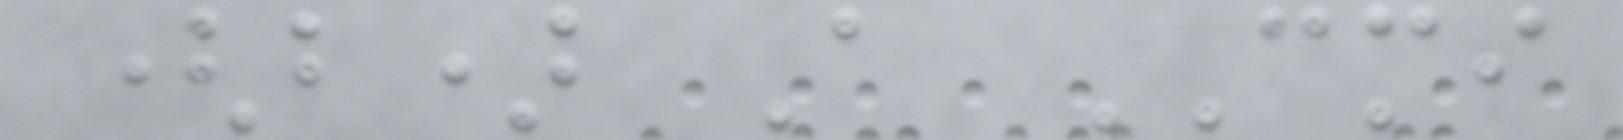(b) A CMI
